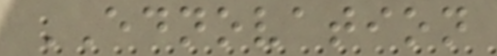EDNOVATION
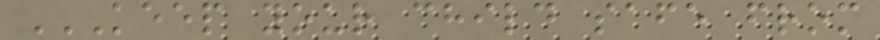KEEP YOUR CHILD SAFE FROM
